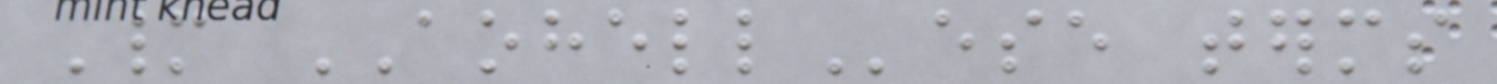Many AOHELLese terms
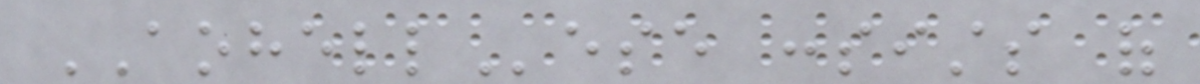AOHELLese consists of
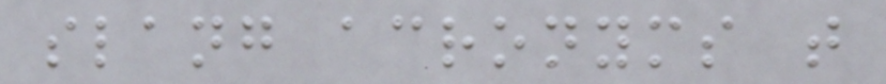slang acronyms that
